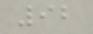92
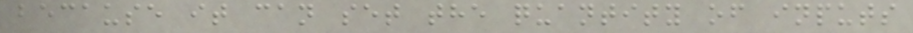because it can set the quantity of inputs
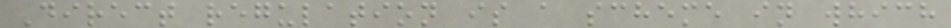Direct regulation is a scheme in which
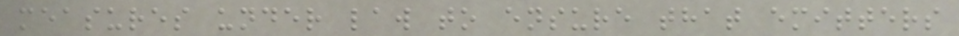measures under law to ensure that emitters
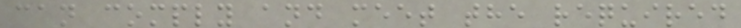can comply and meet the required
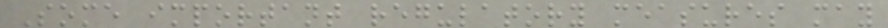Some important regulatory measures may
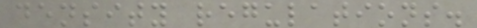density regulations.
